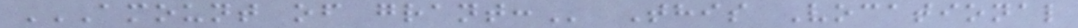AMOUNT OF GRANT: This Vocational
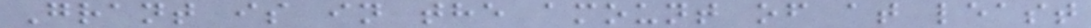Grant is in the amount of at least
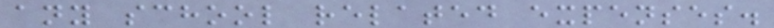any school related expenses.
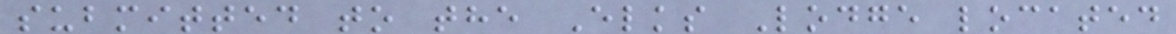submitted to the Elks Lodge located
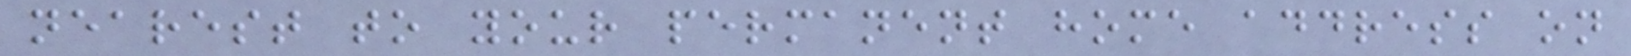nearest to your permanent home address on
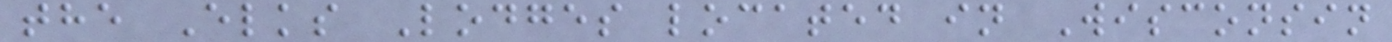the Elks Lodges located in Wisconsin
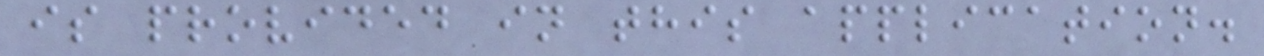is provided in this application.
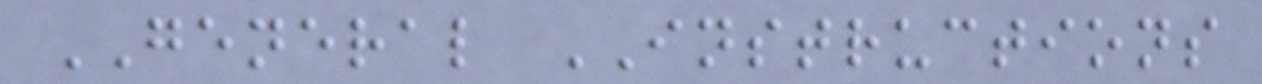GENERAL INSTRUCTIONS
